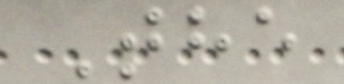The
